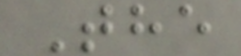The
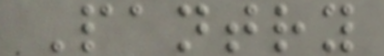Pantry
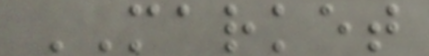MARKET
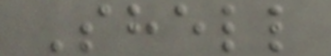Shell
